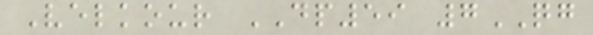Velkour DP59 7QG
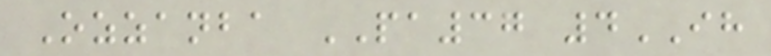Ozzanba PA37 4IH
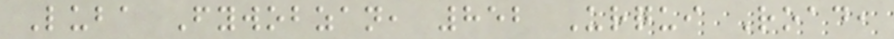Luba Fywobzan, 852 Urqui Road,
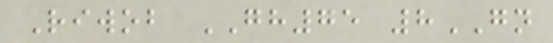Riwob GH75 8GN
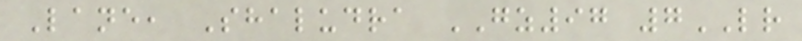Lane, Shaludra GZ97 7LR
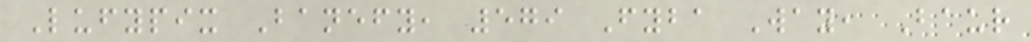Lufypix Banefy, 579 Fyba Way, Baur
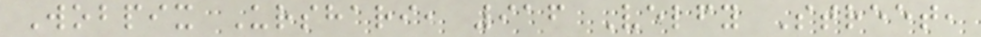Wobpix Urshari, 916 Velfy Street,
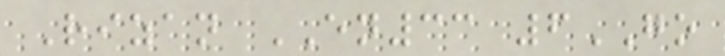Rizan EN33 6GO
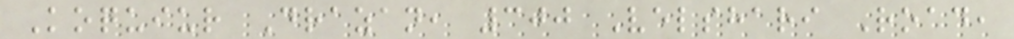Koquiur Drazan, 300 Velshari Road,
